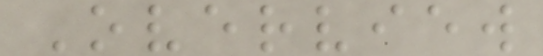Overview
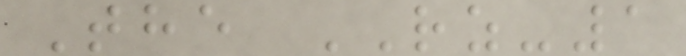The RZ-1
